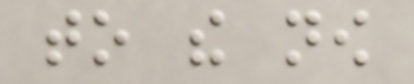to the now
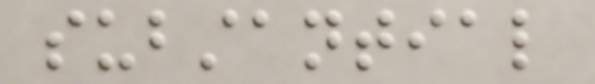substantial
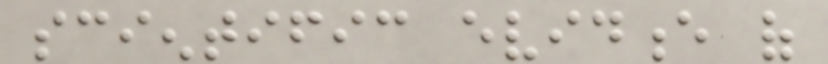scientific evidence of
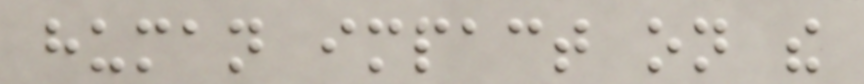human impact on the
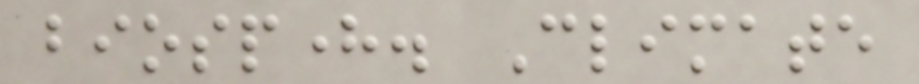biosphere. Climate
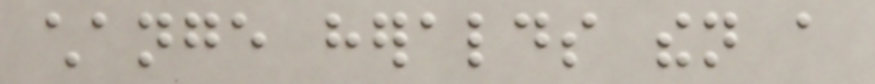change heralds then a
